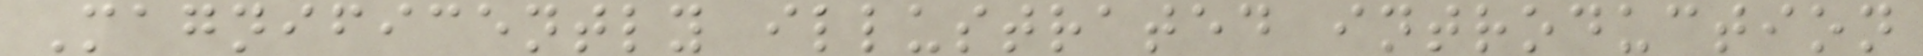Magnificently illustrated introduction
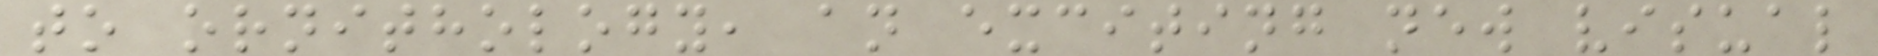to ornithology, an exciting new visual
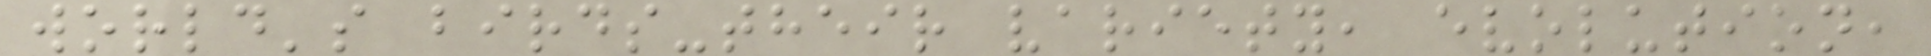world's birds-their variety, evolution,
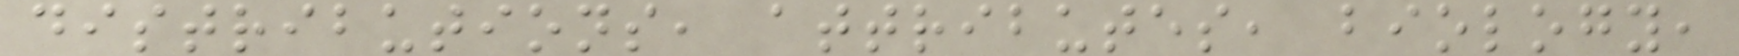distributions, attributes, biology,
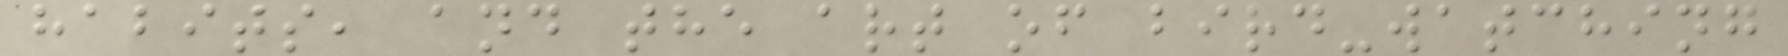habits, and the art of bird-watching
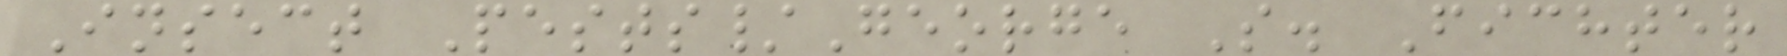Insect Pests/George S. Fichter
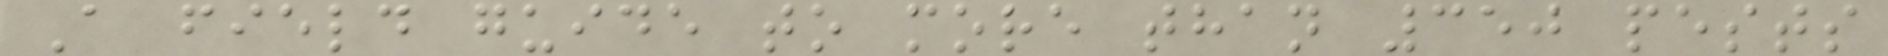A field guide to more than 350 pests
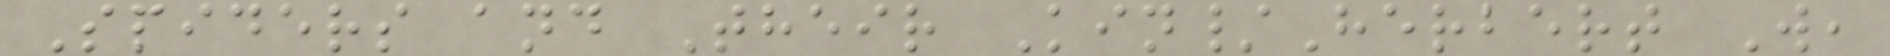Spiders and Their Kin/Herbert W,
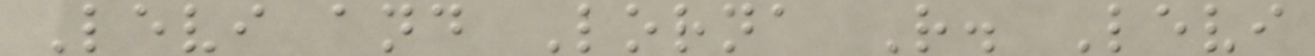Levi and Lorna R. Levi
